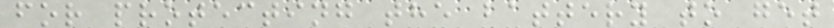for protecting the battery to get
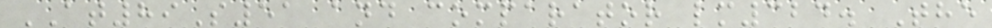AT89S51 and comparator lm324. The
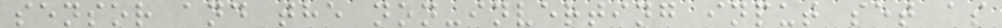sensor and the non-inverting input set as
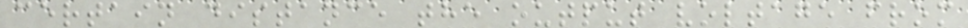certain distance the output voltage from
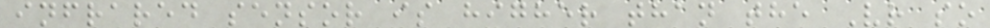infrared sensor is higher than the Vr so
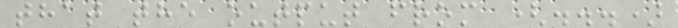that the output from (...)
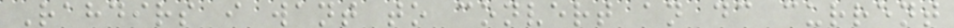Rahdirs i want to convert an dc current
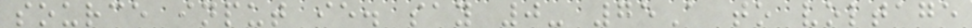source input ie. say 0- 75A to voltage
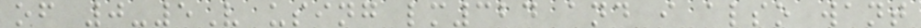of 0-5V using lm324 and i also want
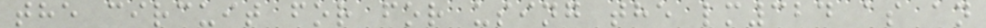the circuit for for using the lm324 as an
